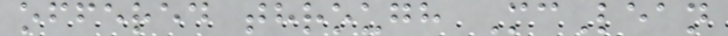offered through McLean
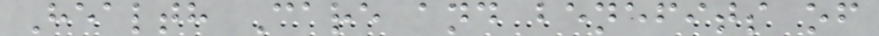Health Care and benefits of
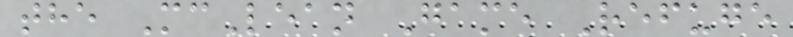the McLean Game Refuge
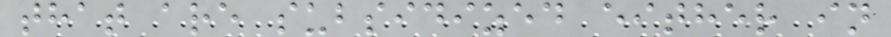that are subsidized either in
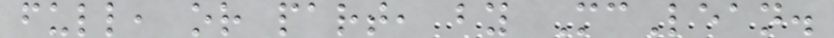full, or part, by McLean.
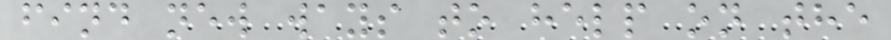find new ways to help on the
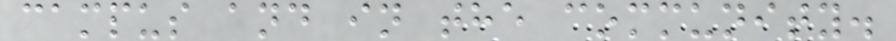campus and in the community.
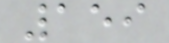159
